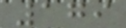179
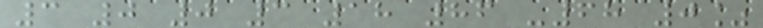3 0 0 3 18 86 -68 0%
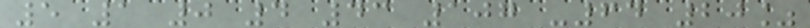5 1 0 4 43 107 -64 20%
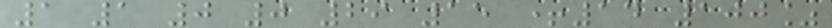1 1 0 0 29 15 +14 100%
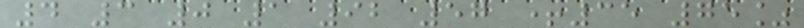4 3 0 1 92 57 +35 75%
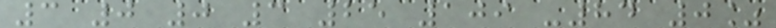3 0 0 3 25 109 -84 0%
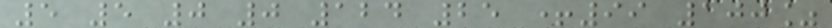5 5 0 0 124 25 +99 100%
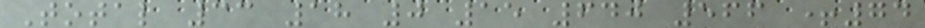Total 33 18 0 15 640 566 +74
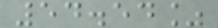54.54%
